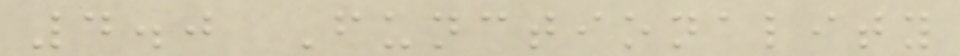4.0 Functionality
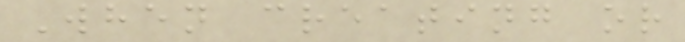When creating or
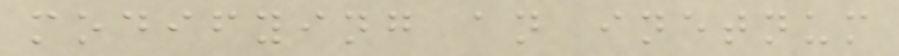modifying an inetnum
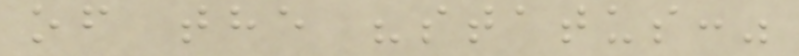of the "status:"
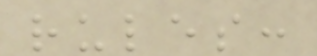rules:
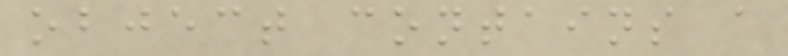object contains a
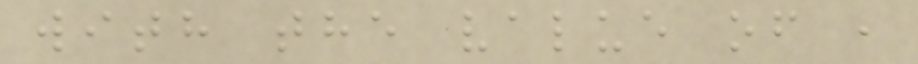with the value of ,
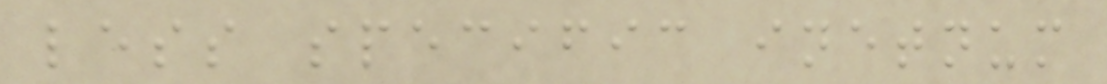less specific inetnum
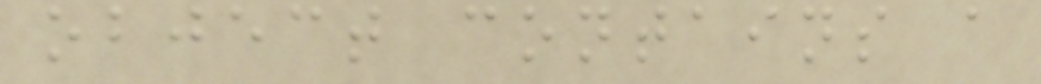object contains a
